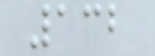132
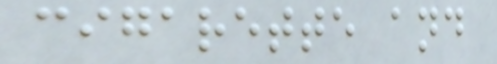cigarette and
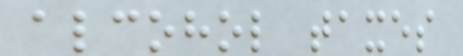alcohol taxes
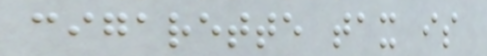cigarette tax is
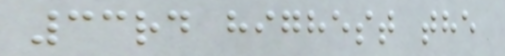33rd highest the
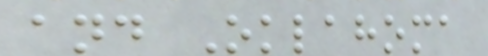and Oklahoma
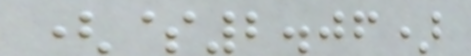($2.06)
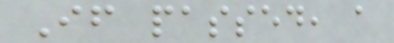If passed, a
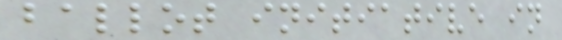ballot initiative in
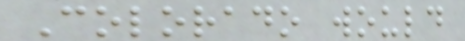Colorado would
